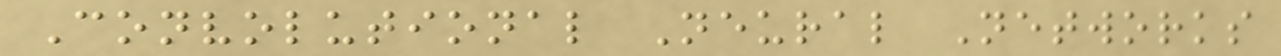Convolutional Neural Networks
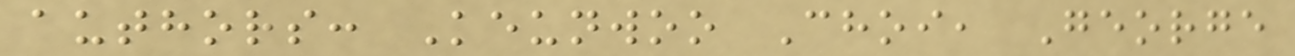authors: Keunwoo Choi, George
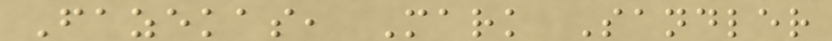Fazekas, Mark Sandler
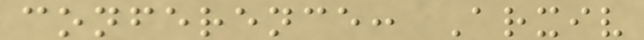conference: Arxiv
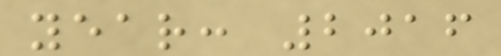year: 2016
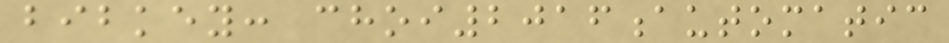bibkey: choi2016automatic
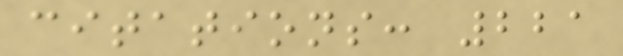citations: 221
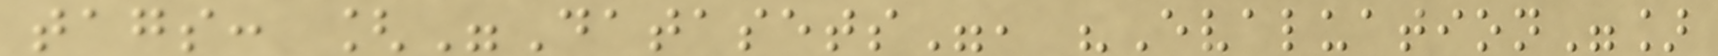tags: ["Datasets", "Evaluation"]
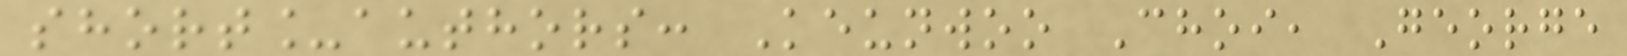short_authors: Keunwoo Choi, George
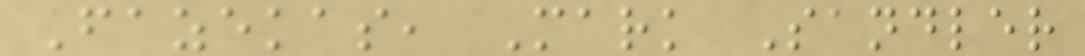Fazekas, Mark Sandler
